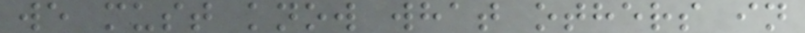we must know what others in
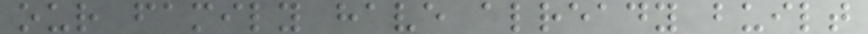our family have already built
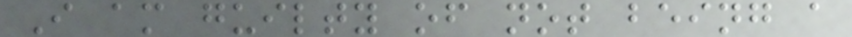I am guilty of not being a
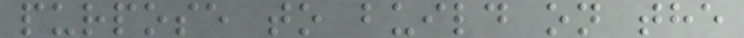purpose to build on the
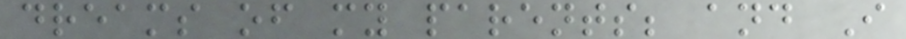dreams of my parents; and I
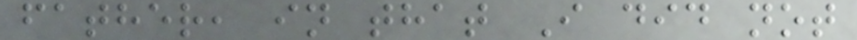father, in that I did not
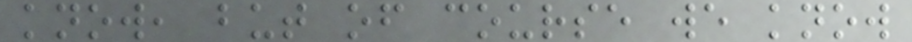know, but of course we know
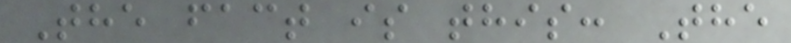The fact is this: The
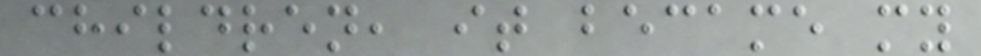children, it became my
